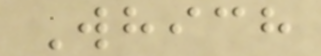Which
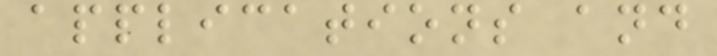applications and
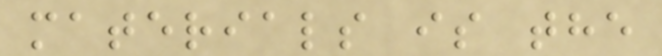materials is the
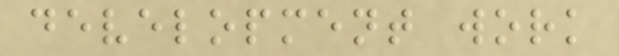development work
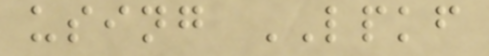using LPKF
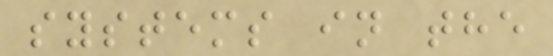systems in the
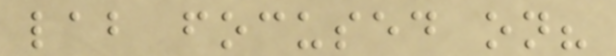lab focused on?
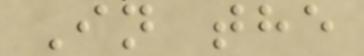In the
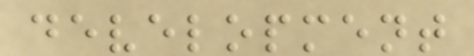development
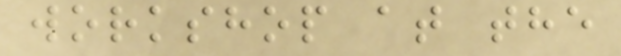workshop at the
